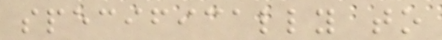specifically to
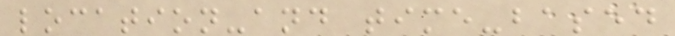location-and time-based
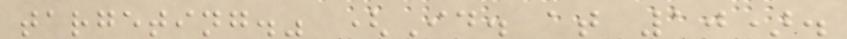targeting." (Id. at 10).
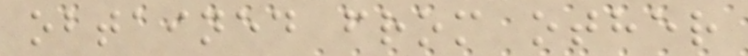obtained from other
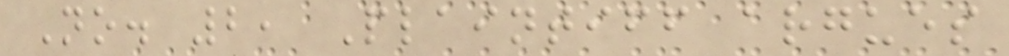No. 2, Plaintiff argues
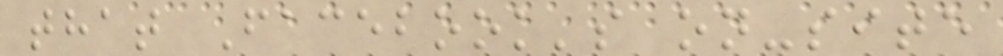that Facebook's on-site
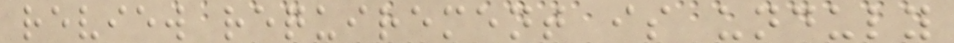review requirement is unduly
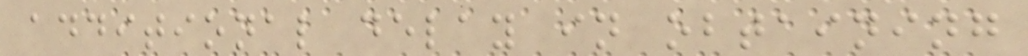additional delay in obtaining
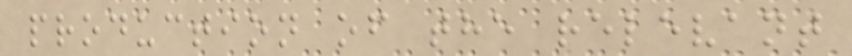production of the relevant
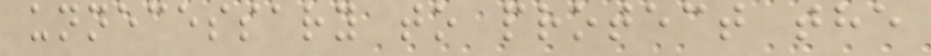unnecessary to protect the
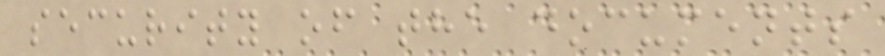security of the documents
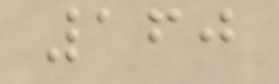160
